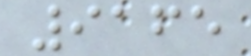9165
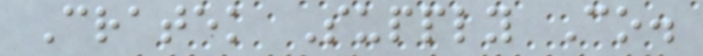Cratek Supply Co.
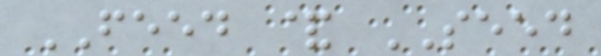FEED & SEED
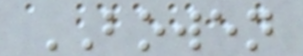BOWEN
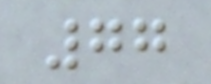77
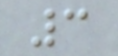3
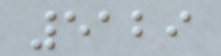5129
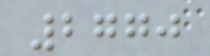2770
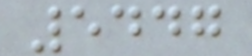5447
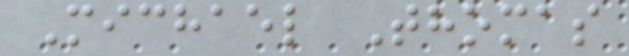Michael Thomas
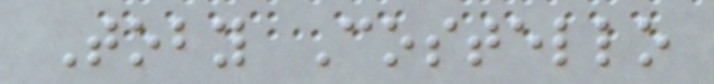Toby Costello
